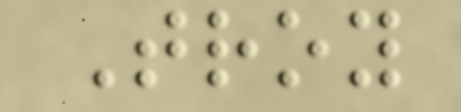Troy
